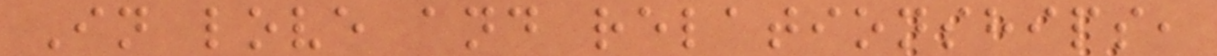In love and relationships,
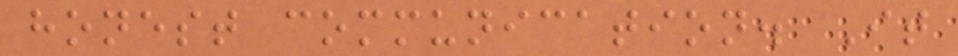honest communication. It
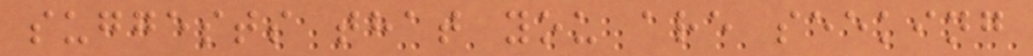suggests that you are seeking
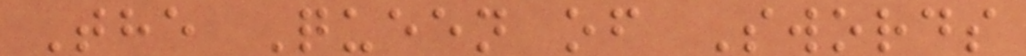The Queen of Swords
